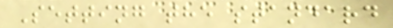Setting the standard
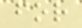for
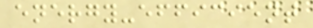energy-efficient
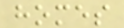homes
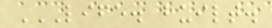LIFE. BUILT.
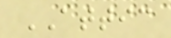ATTIC
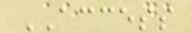ACCESS
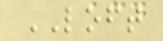LOFT
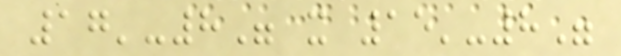17'-8" x 15'-8"
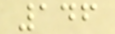146
